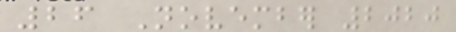26 November 2020
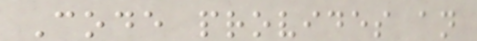Code provides an
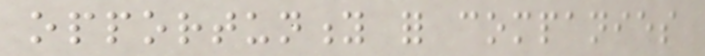opportunity for companies
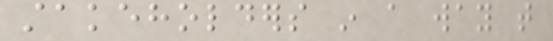stakeholders in a way that
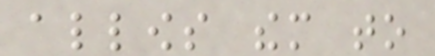allows them to
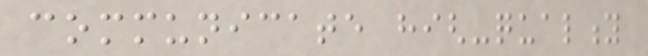communicate high-quality
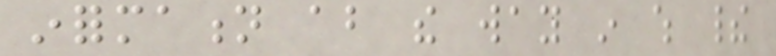information about the way in which their
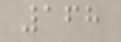168
